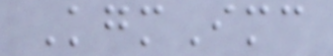KgmImc
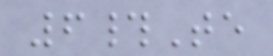6#Te
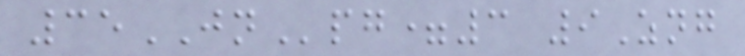35JNpg=3 9Zng
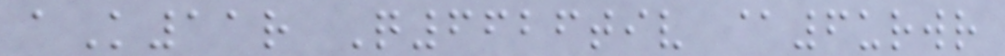aK11r Q6626tiv @6urwr
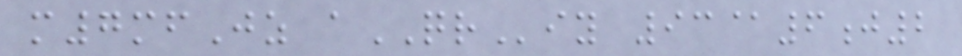m7mfJz aQRiy 93@6j2
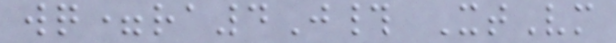wq=ra4J# XtVm
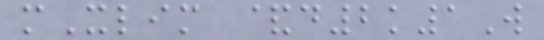mXlim &d2k1W
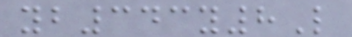yb343y8L
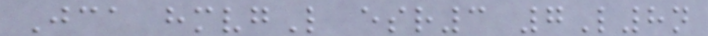Jca hmvgL esr3 7L8n
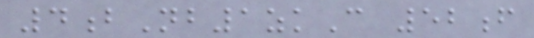4bNb1zkC 52f
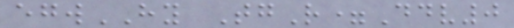egwHY TgR=Ddv0
